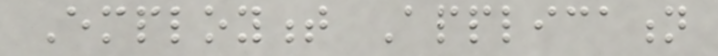Employment Application
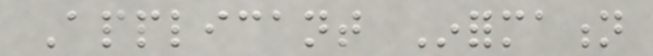Applicant Information
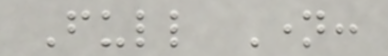Full Name:
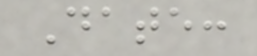Date:
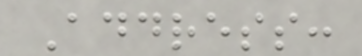Address:
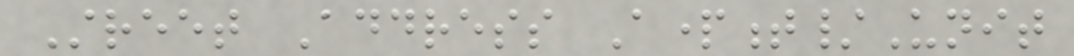Street Address Apartment/Unit
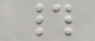#
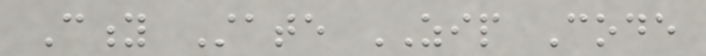City State ZIP Code
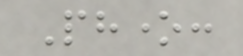Phone:
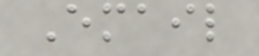Email
